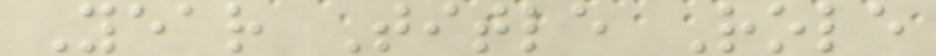Year Title Role
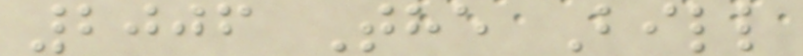2006 The Bill
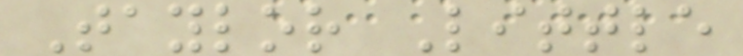Taylor Little
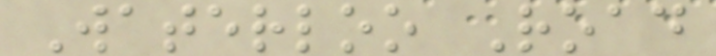Waterloo Road
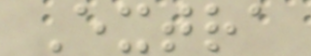Extra
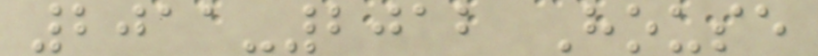2011-2012 House
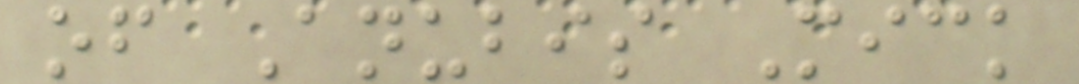of Anubis Mick
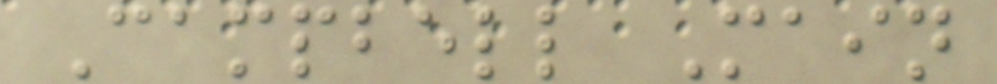Campbell Main
